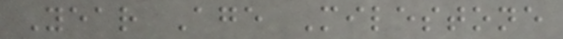Year Age Milestone
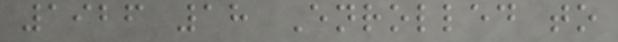1926 18 Enrolled to
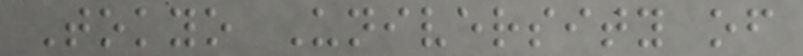Tokyo University of
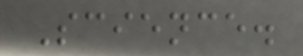Science.
